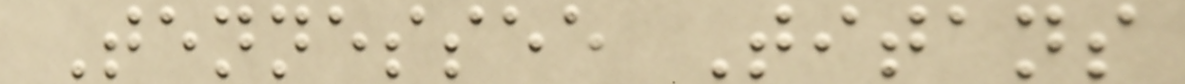Tennessee Titans
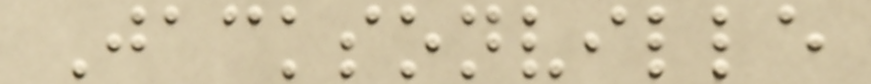Jacksonville
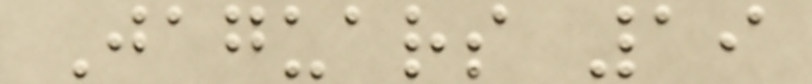Jaguars 19
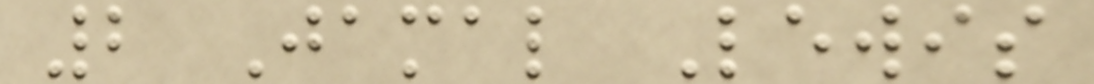2 Jamal Lewis
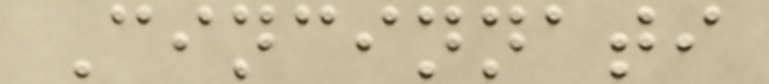Cincinnati
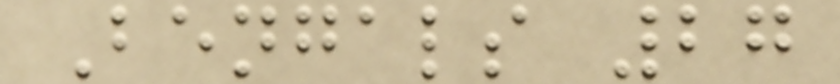Bengals 27
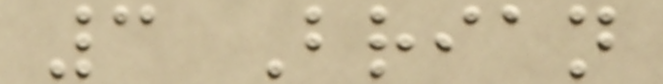3 Brian
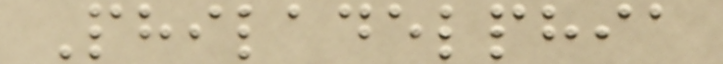Philadelphia
